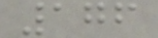176
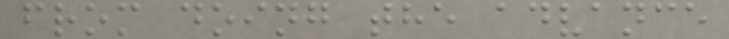from doing the advance
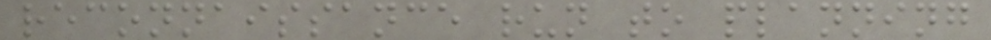reconnaissance run to planning
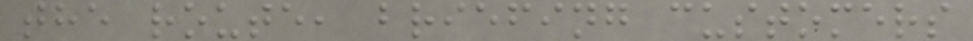the route, briefing customers
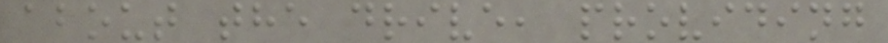about the drive, providing
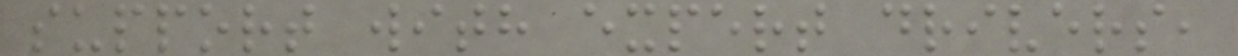support with expert drivers,
